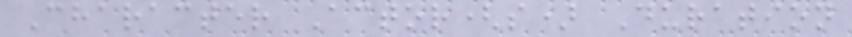Character Actor(s) Duration
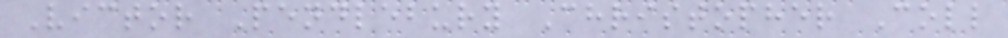Victor Pendlebury Christopher Coll
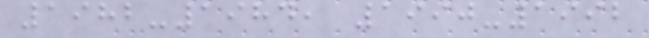1982-1984, 1990-1992
